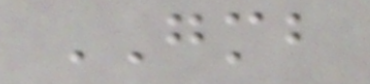GMB
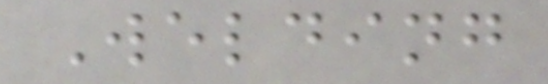Welding
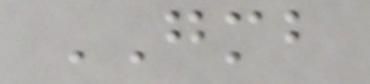GMB
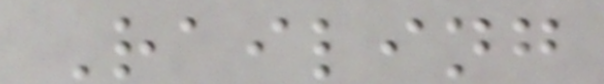Railing
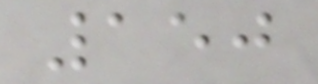150
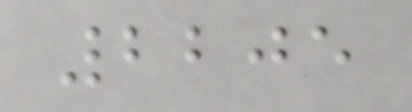2205
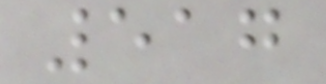517
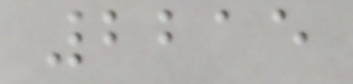2215
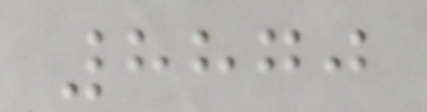8870
